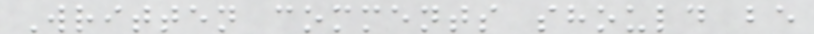Written comments should be
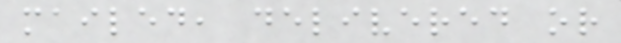mailed, delivered or
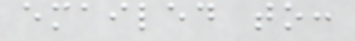emailed to:
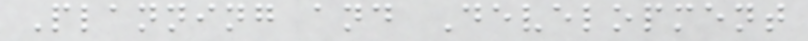Planning and Development
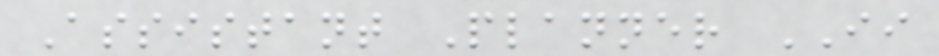Assistant Planner II
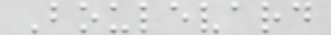Boulevard
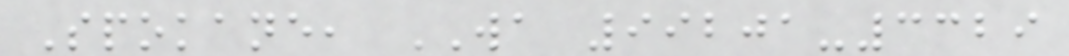Spokane, WA 99201-3329
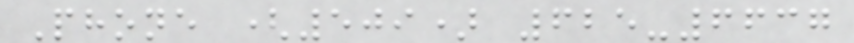Phone (509) 625-6637
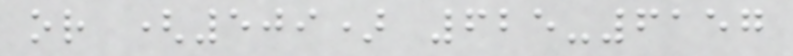or (509) 625-6157
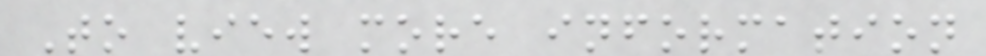To view more information
